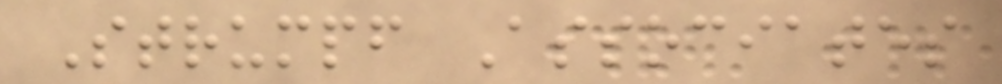Strumpf Associates
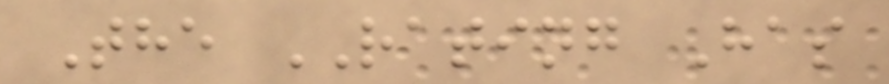The RATING Has
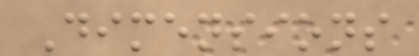Dimensions
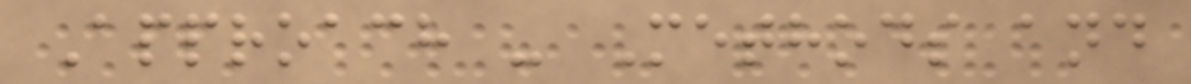Approach - Methods and
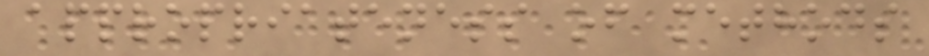appropriateness of methods
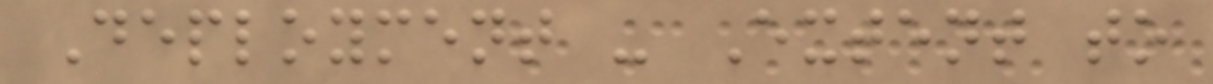Deployment - Extent to
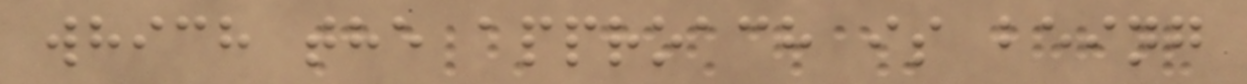which the approach is being
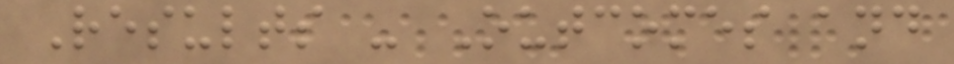Results - Outcomes and
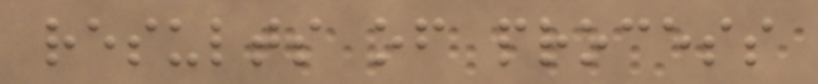results of process
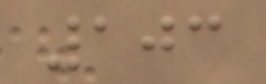103
